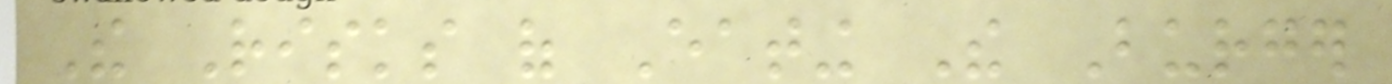The Risks of Eating The Burger
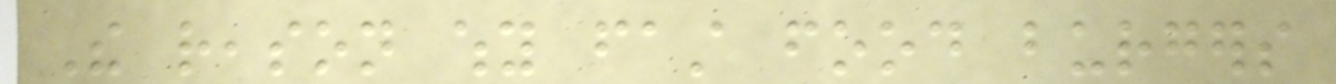The reason why fast food burgers
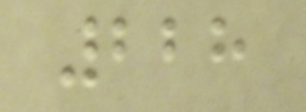228
